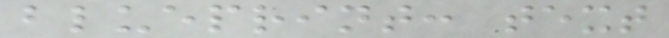blueprint: text
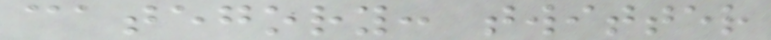category: twitter
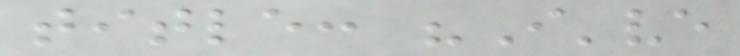title: "I've
